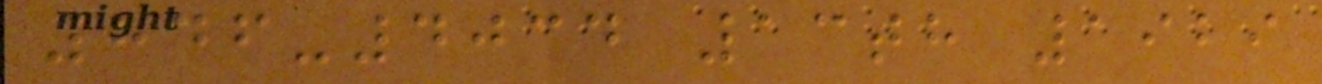846-4034 13th 1929
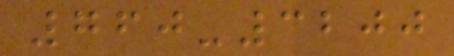760-3200
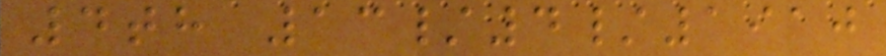4th 13/4/1910
